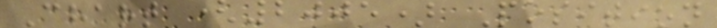Chart (2005) Position
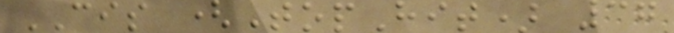CIS (TopHit) 37
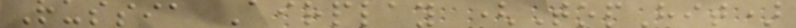Russia Airplay (TopHit)
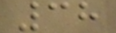38
